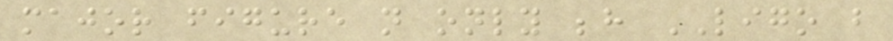major figure not only behind LIGO but
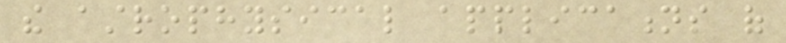the astrophysical applications of
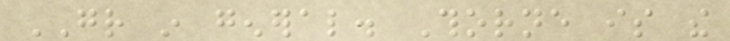GR in general. Thorne is the
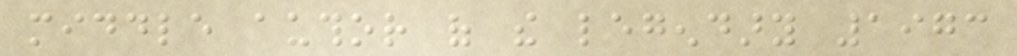middle author of the legendary 1973
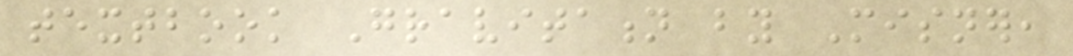textbook Gravitation by Misner,
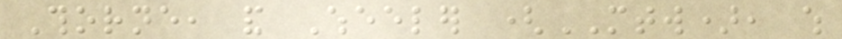Thorne, and Wheeler (MTW), which
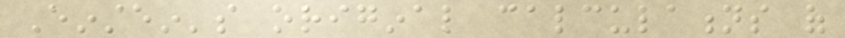Einstein's original calculations of
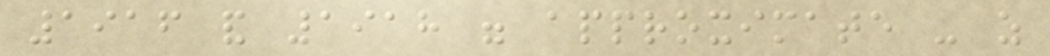1916 and 1918 were approximate - as
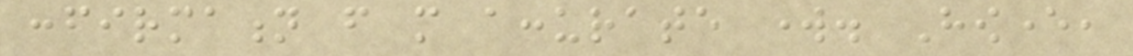confirmation from more accurate work. However,
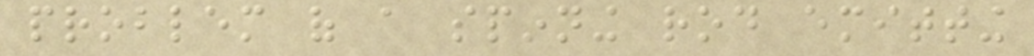problem of a spinning rod emitting
